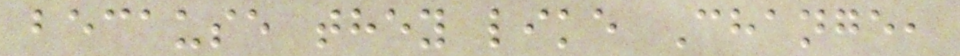because they like Change,
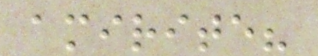amirite?
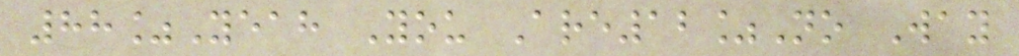88%Yeah You Are12%No Way
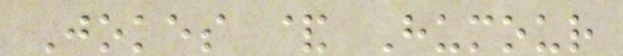Jokes & Humour
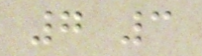7 3
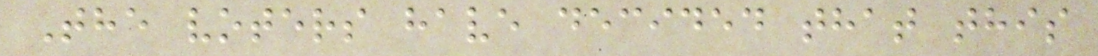The voters have decided that this
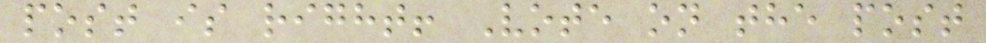post is right! Vote on the post
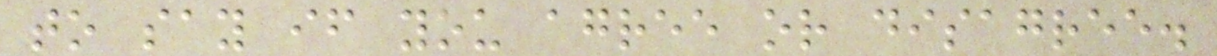to say if you agree or disagree.
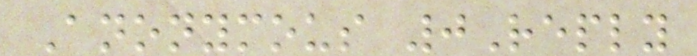Anonymous 0Reply
